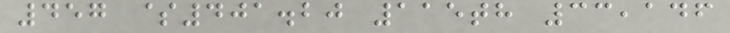457 $401.20 115th 33,146
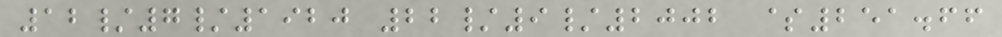12/7/1920 22/9/2002 $251.66
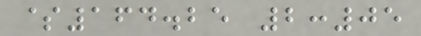$164.25 2:05
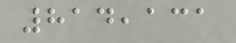814,131
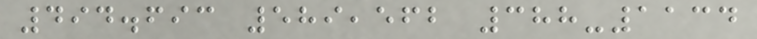494.693 589,562 388-1134
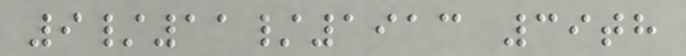9/11/1913 39th
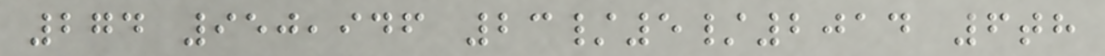274 950,946 23/5/2014 6th
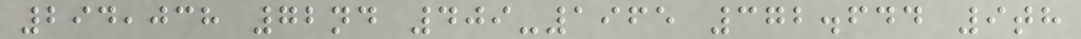294,038 72nd 409-1965 372.644 9th
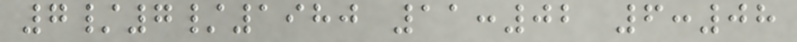7/7/1980 11:02 6:08
